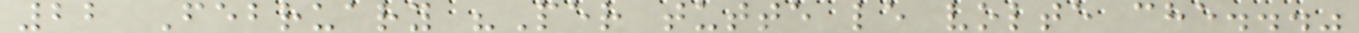22 February "Per tutte le volte che..."
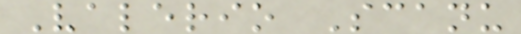Valerio Scanu
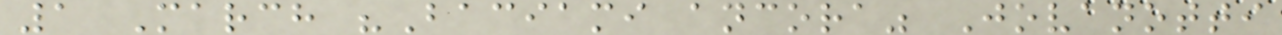1 March "Baciami ancora" Jovanotti
